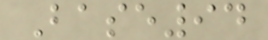Base94
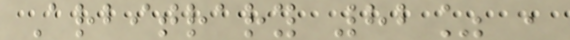Arbitrary 82% ,
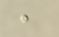,
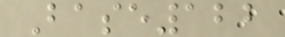Base122
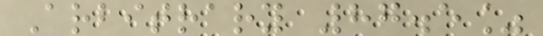Arbitrary 87.5%
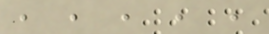, , , , ,
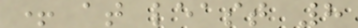+ at least 8
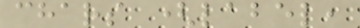chars (label,
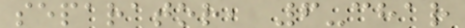separator, 6-char
